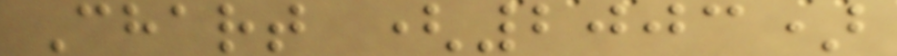Chart (2003)
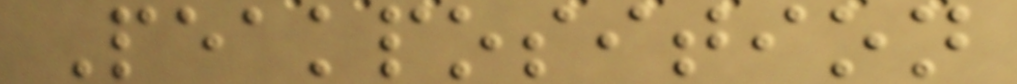Peakposition
